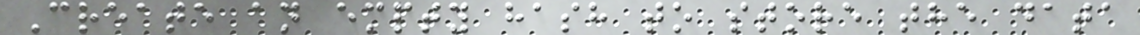Create an empty hash to store the data
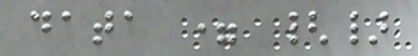data = {}
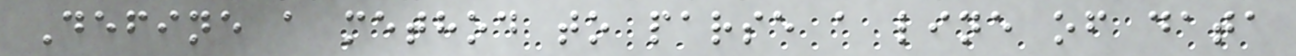Define a method to parse a line of data
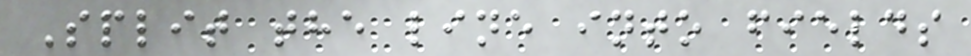Split the line into fields
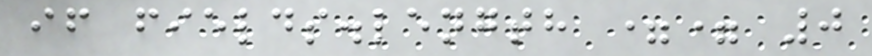if fields.length == 0
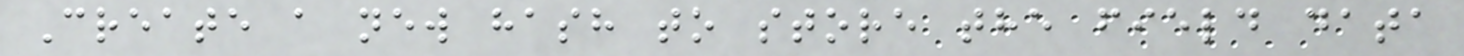Create a new hash to store the field data
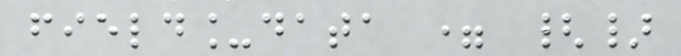field_data = {}
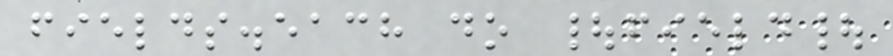fields.each do |field|
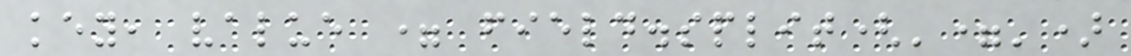key, value = field.split('=')
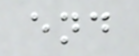end
